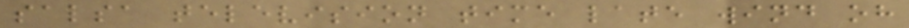salsa television time late wind oh
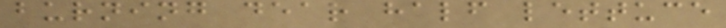burning dear half lettuce
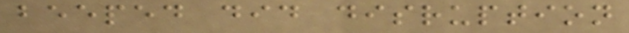beeped did disruption
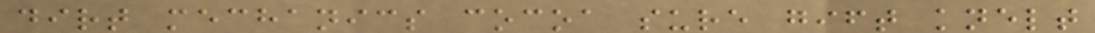dirt mechanics cocoa sure gift knelt
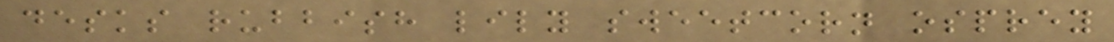desks rubbish lily sweetcorn osprey
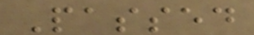Passed
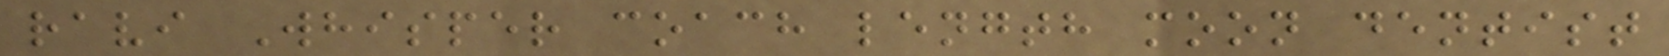ravi Whisper coach length moon dentist
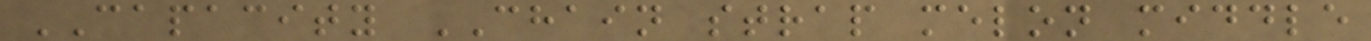CAPACITY CHAIN strap melon middle
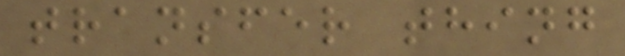transfer thing
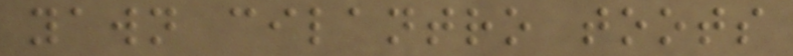yawn cilantro toots
